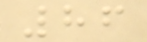86
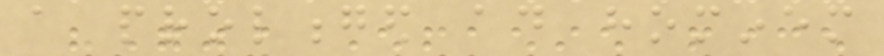a prolonged ad hominem
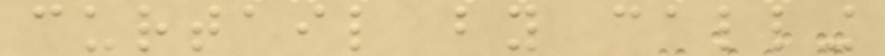curtail by calling
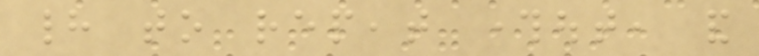had to repeat throughout, and
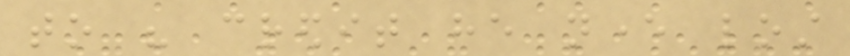to his credit he never lost
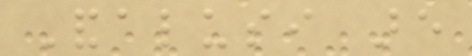Andalusi are
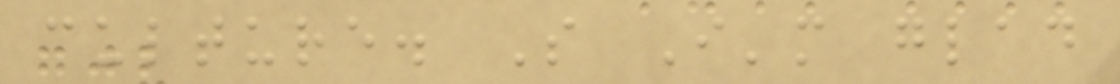culture. So I'm glad
